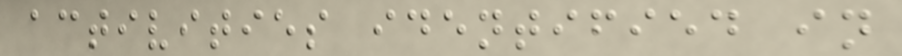activities identified in
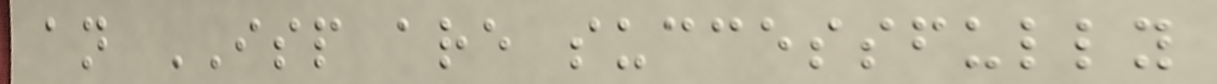an ISP are successfully
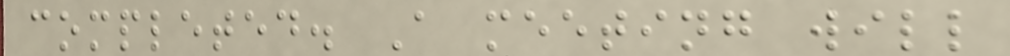completed. A meeting will
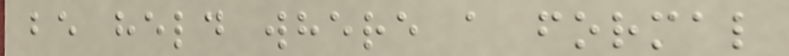be held where a formal
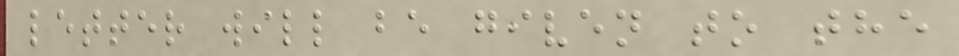letter will be given to the
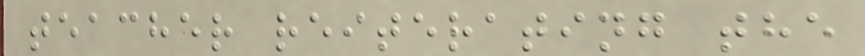teacher reiterating the
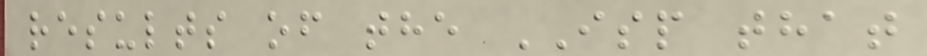results of the ISP that
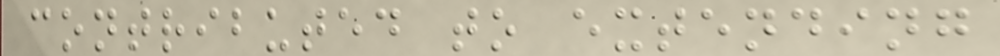contributed to extending
